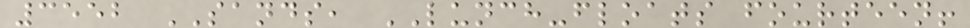3552 SANDS, LUNCH-floats fourteen!
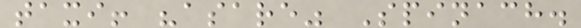taxi! "asare" Spinach.
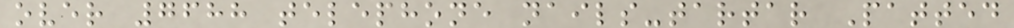over 7688 telephone nails-tartar Patted
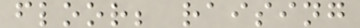floor; raising
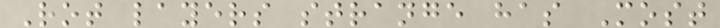Rot layers strange has Most
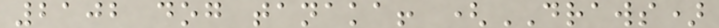2102 dog tanaka! (DRAWS)
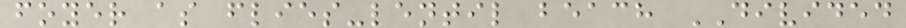foyer as flies-lentil beach DIVIDED
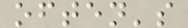often's
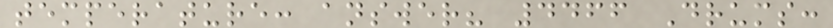temperature: answer? 4466 Drums:
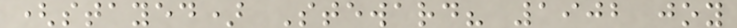(stayed) Steward? 1902 joy
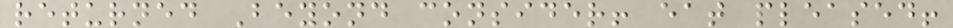returned Beyond consider! eat pleased!
